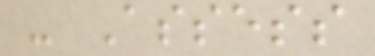- Assess
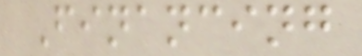Financing
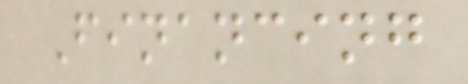Financing
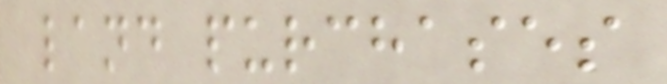land purchases
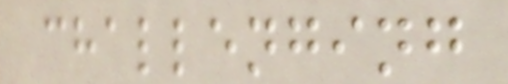challenging
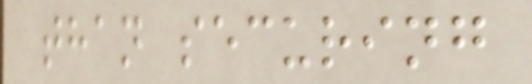than securing
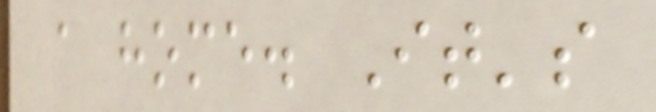a home. It's
